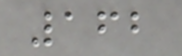162
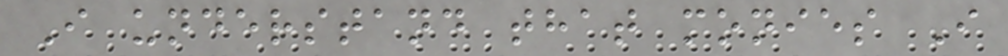I understand that monies I
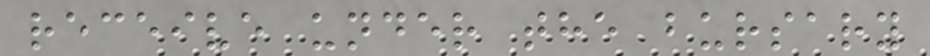receive under the bursary
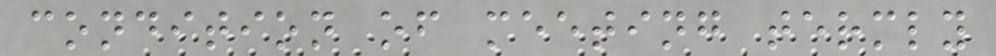condition of meeting termly
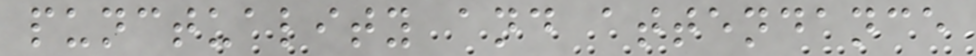punctuality and attendance
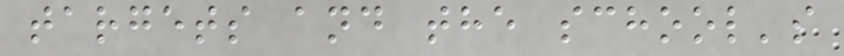targets and the school's
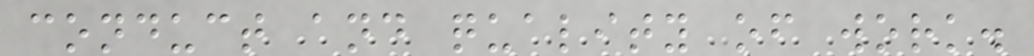conduct and quality of work.
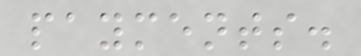payments.
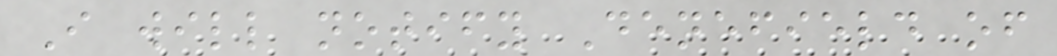I will notify Denefield of
